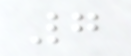7
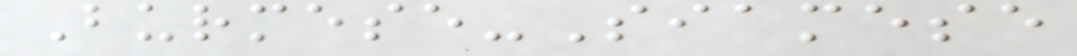Burmese-Siamese
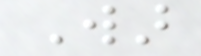War
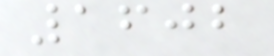1602
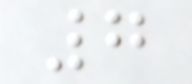7
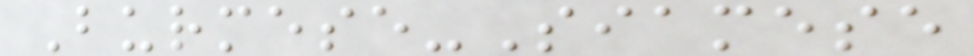Burmese-Siamese
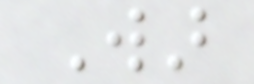War
